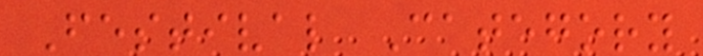Festival Category
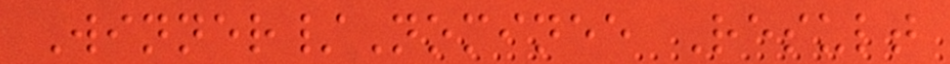Winner/Nominee Result
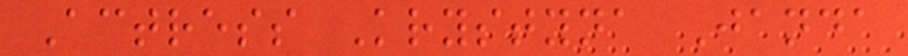Actress Krystyna Janda
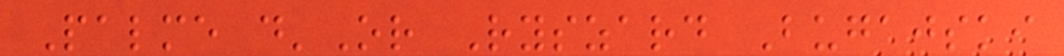Palme d'Or Ryszard Bugajski
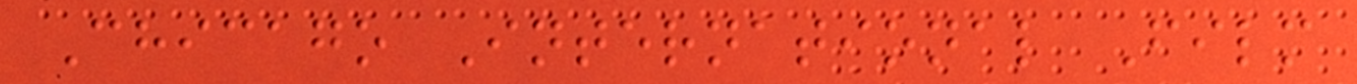Chicago International Film
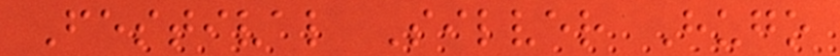Festival Silver Hugo
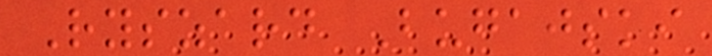Ryszard Bugajski
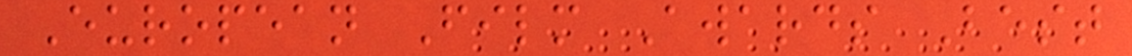European Film Awards Best
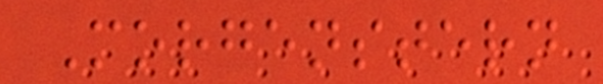Morgenstern
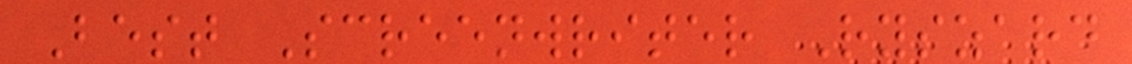Best Screenwriter Ryszard
